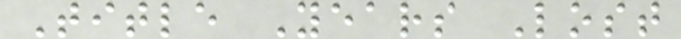Title Years Lost
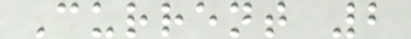Current 2
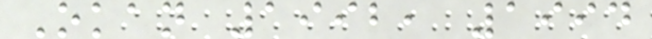Okan 1992, 1994
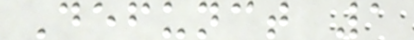Defunct 1
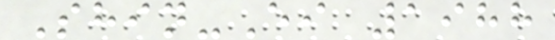Shin-Ei 1988
